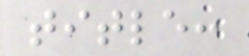title:
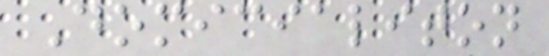Domicialiton
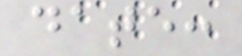date:
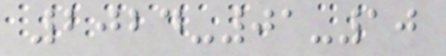2024-01-10
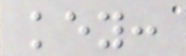key:
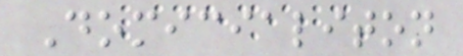Domicialiton
